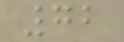72
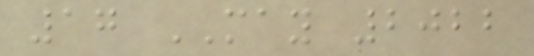17 MAY 2022
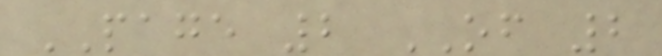PAGE 2 OF 2
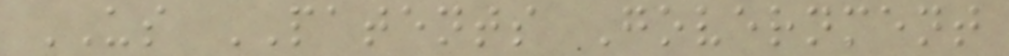US PATENTS Government
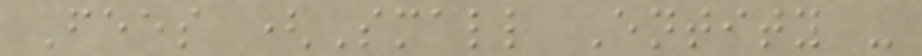Fees (Small Entity -
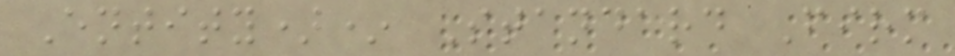Entity)* Standard Firm
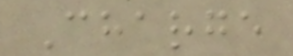Charge
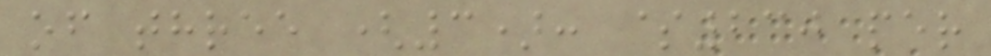of three (3): $230 per
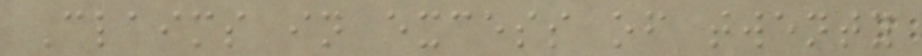Claims in excess of twenty
